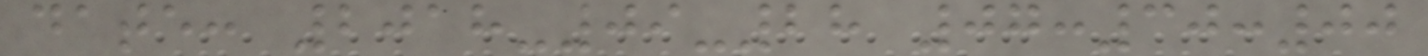date: 2018-09-28 07:30:00
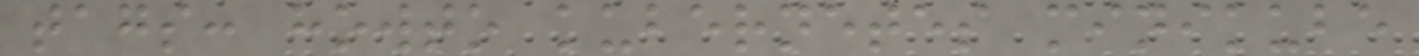tags: howto kubernetes minikube
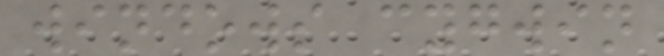windows cygwin
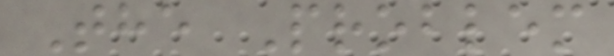The Problem
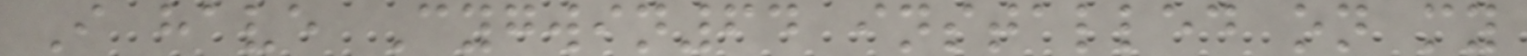I have Cygwin64 installed on my
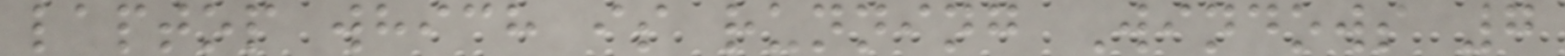laptop which is running Windows 7
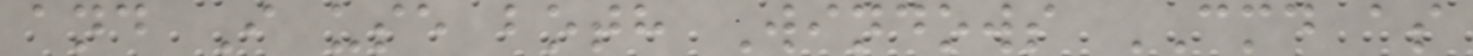and I use both Windows CMD as
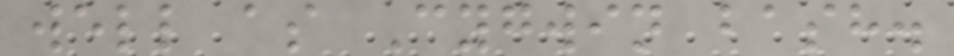well as Cygwin bash.
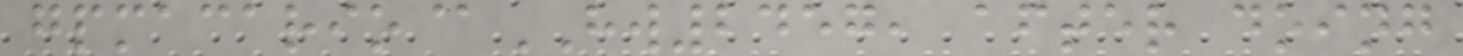gpmacario@HW2457, after doing
